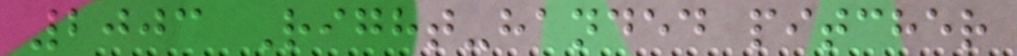2003 Right-handed pitcher
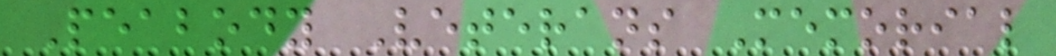Peabody Veterans Memorial
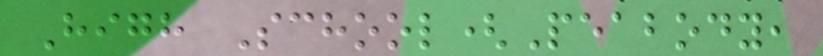High School(Peabody,
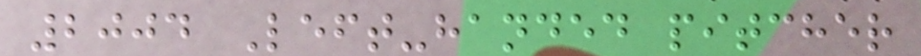2004 Left-handed pitcher
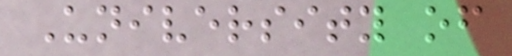University of
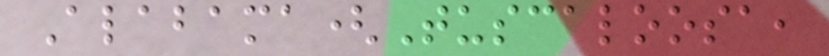Alabama(Tuscaloosa,
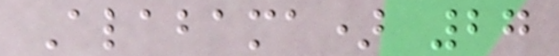Alabama) 27
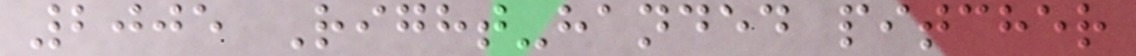2005 Right-handed pitcher
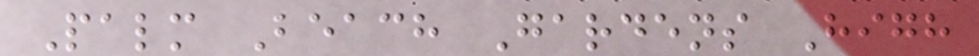Palm Beach Gardens High
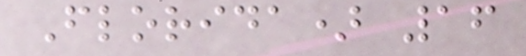Florida) 16
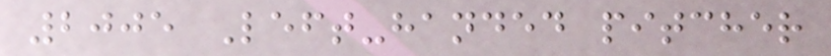2005 Left-handed pitcher
